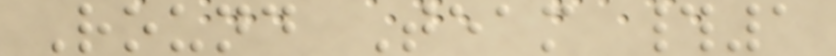Round Team #1
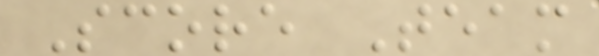Score Team
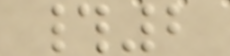#2
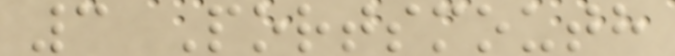3 Portsmouth
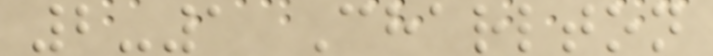2-1 Charlton
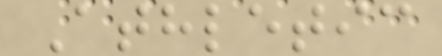Athletic
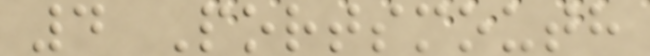4 Portsmouth
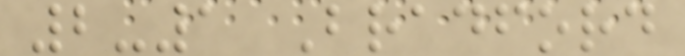2-1 Bradford
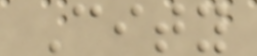City
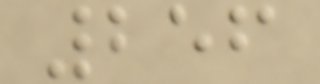256
